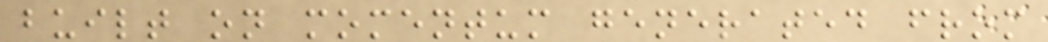built on momentum generated from
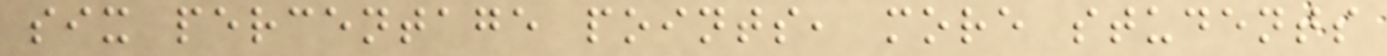six percentage points, more students
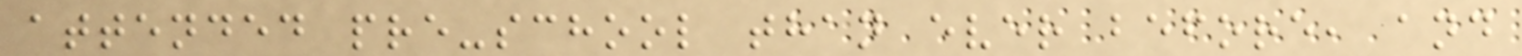attended pre-school than ever before, and
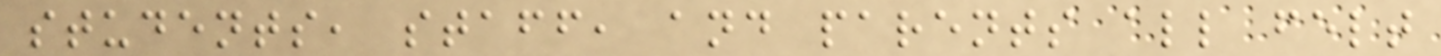students, staff, and parents all felt
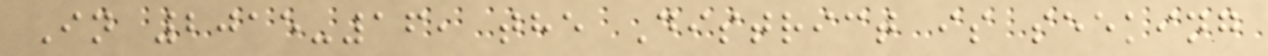In 2015-16, the District is seeking
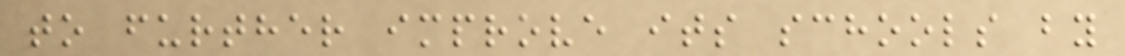to further improve its schools by
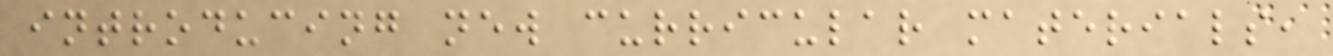introducing new curricular materials,
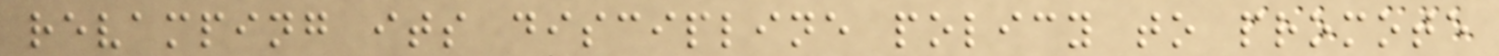revamping its discipline policy to promote
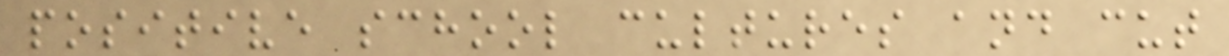positive school cultures and cut
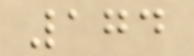174
